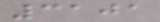3101
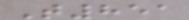T851
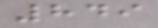849
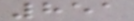851
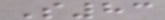S83
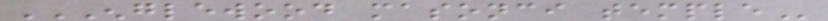ENGLEWOOD MASONCI TEMPLE
